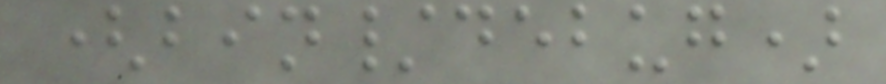(bin/debug)
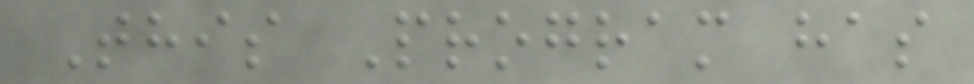This Program has
